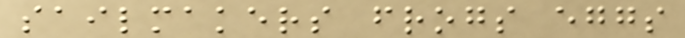sailmakers frogs eggs
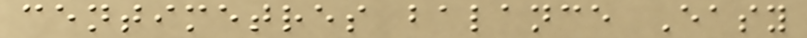centimetres balance Easy
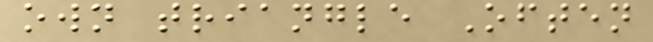own triangle Often
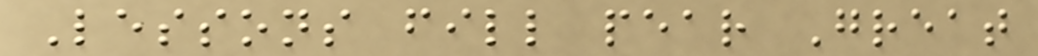Lessons fill pear Great
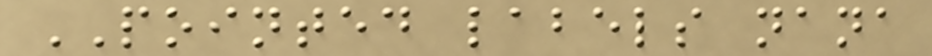POINTED labels nana
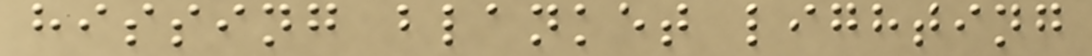hissing blanket lighting
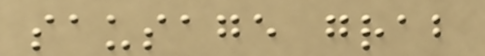sausage grab
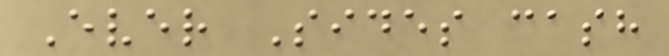Ever Sides cash
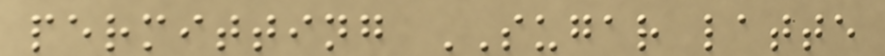permitting SUGAR latte
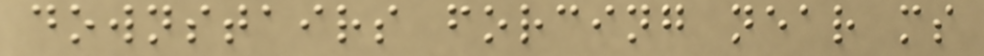downstairs forcing near ms
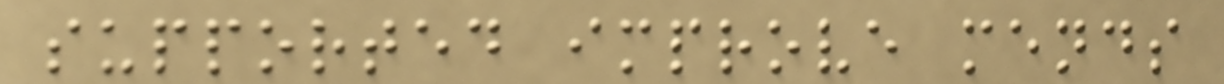supported improve mends
